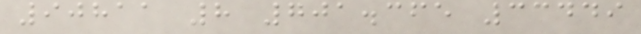90811 8 701.365 33449
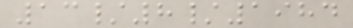13/8/1984
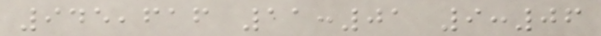945,616 11:01 9:06
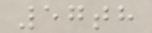57th
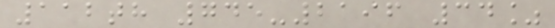112th 745-2196 34%
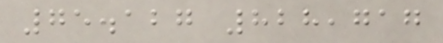75.127 828,717
